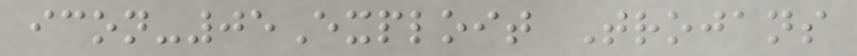icon-05Exploit Trojans
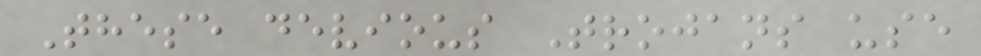These devious Trojans use
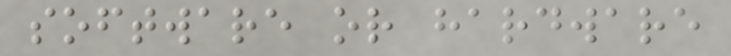software or hardware
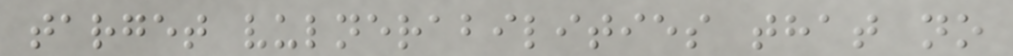target vulnerabilities that no
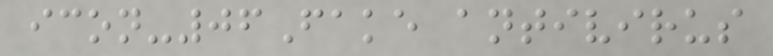icon-06Fake antivirus
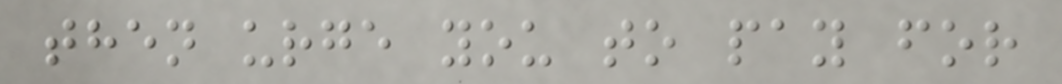then urge you to pay for
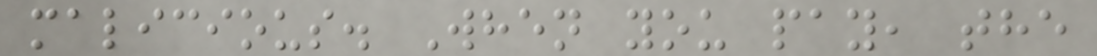malicious. When you pay, the
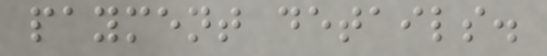payment details.
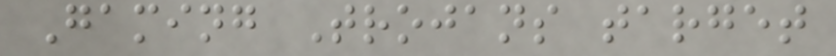Gaming Trojans target
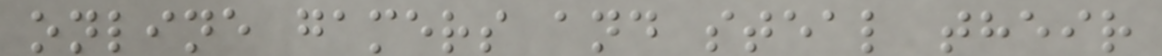online gamers and steal their
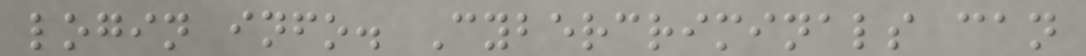login info. Cybercriminals can
